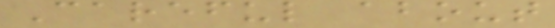Careful about
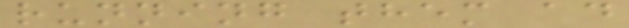running them ad
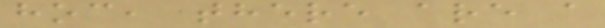hoc, there are a
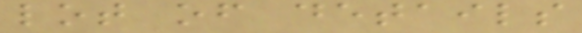lot of details
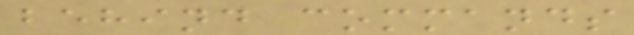behind commands
